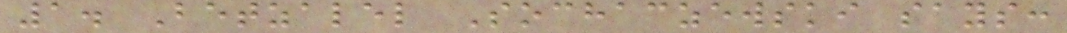1. Betzalel Sochaczewski says:
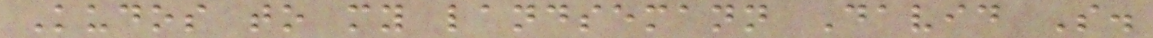Kudos to my landsemann David S.
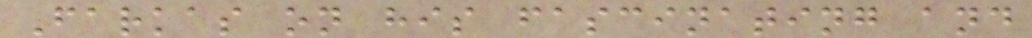Farkas on his fascinating and
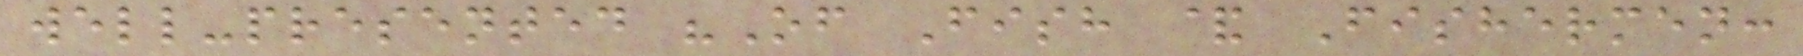well-presented "Of Fish & Fishermen:
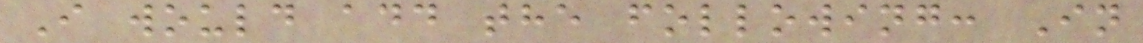I would add the following: In
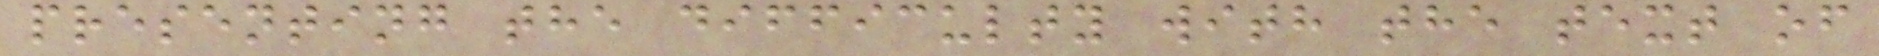presenting the difficulty with the text of
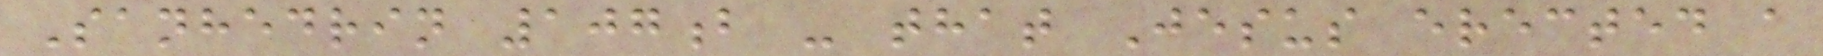Sanhedrin 107b - that Jesus erected a
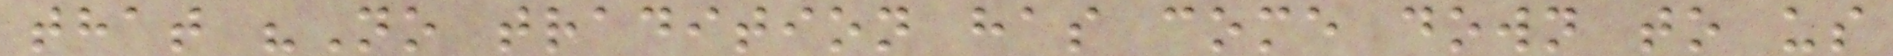that "No tradition has come down to us
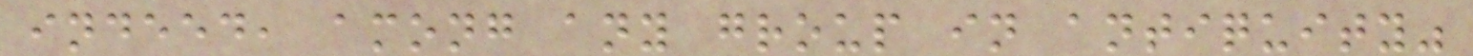indeed, among any group in antiquity"
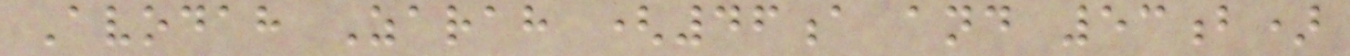Avodah Zarah (46a and 53b)
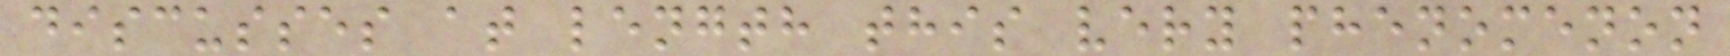discusses at length this very phenomenon
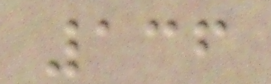136
